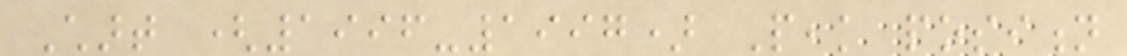Chart (1996-1997) Peak position
